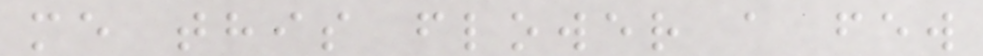me this flower a few
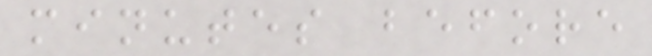minutes before
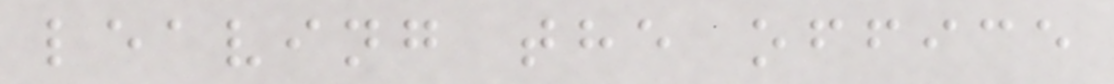leaving the office
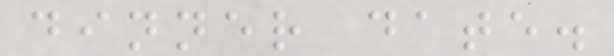dinner date.
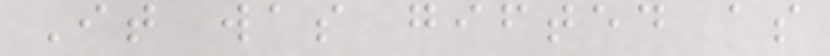It was gifted as
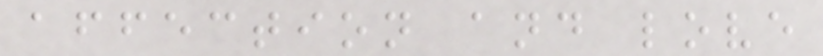affection and love
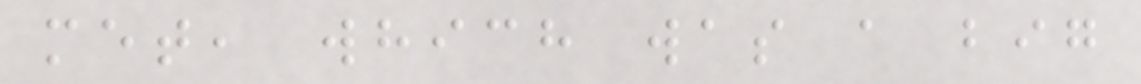met, which was a big
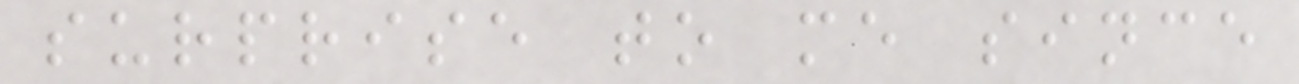surprise to me since
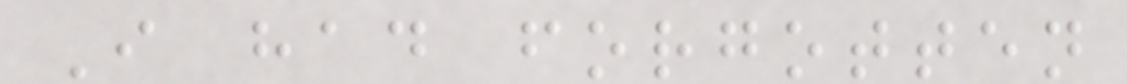I had forgotten
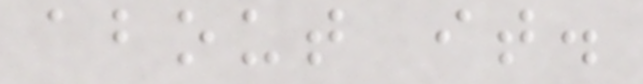about it.
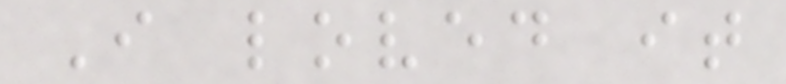I loved it
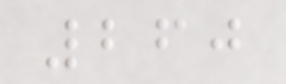260
